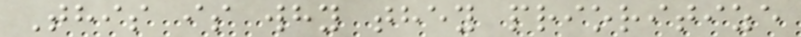This is why they prioritize
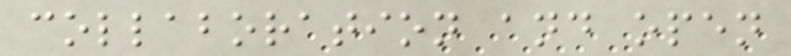collaboration and open
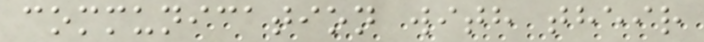communication with their
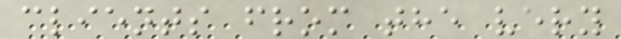clients from the very
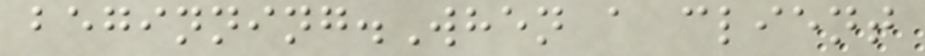beginning.When a client
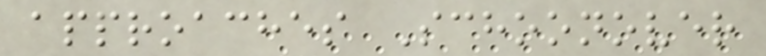approaches Schoonover
